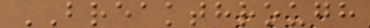BREAKTHROUGH
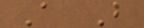A B
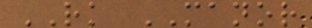RK MANOR
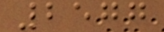2577
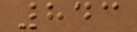843
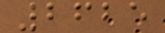2625
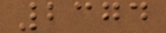2374
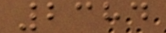2384
